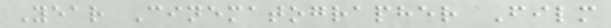Year Cinematographer Film
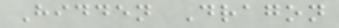Hidden Dragon
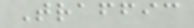Traffic
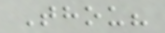Thou?
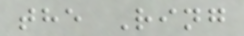the Ring
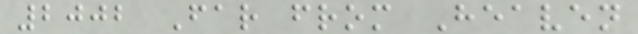2002 Far from Heaven
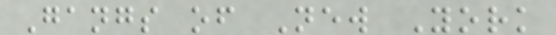Gangs of New York
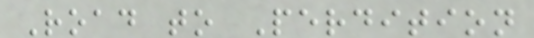Road to Perdition
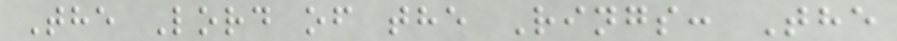The Lord of the Rings: The
